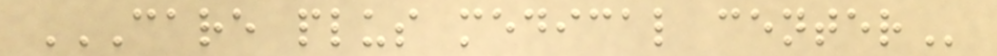CARE PLUS MEDICAL CENTER
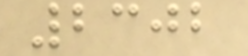2302
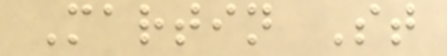Martin St
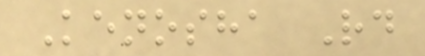Kenosha Rd
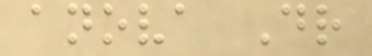anova Dr
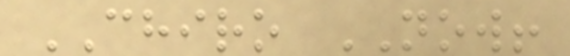CHIRO NOW!
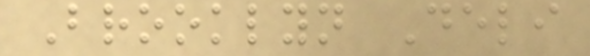Brooklyn Deli
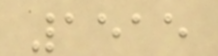1515
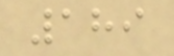189
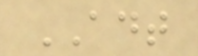ADT
